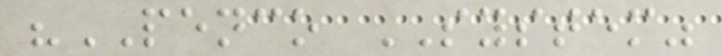"PENCO SYSTEM"
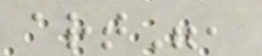art",
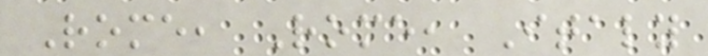Rome, Rome, Italy
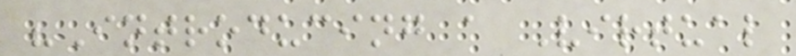"Introducing a Virtual
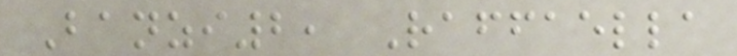Banzi2, Raffaella
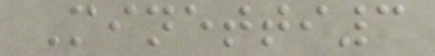Minetti3
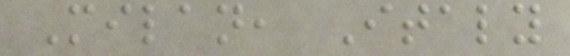Milan, Italy
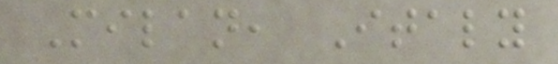Milan, Italy
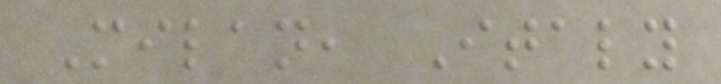Milan, Italy
